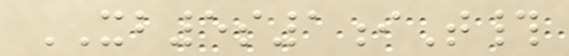XB5s1iT#
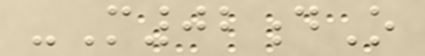-M02dO
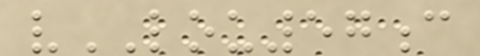vLOU57c
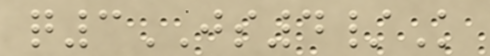q3JS4/K
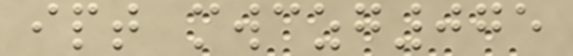ipt mwczg075
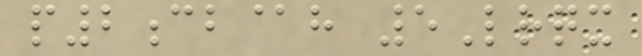p2cb@h 5Lrqx
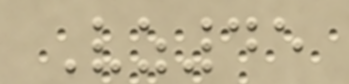Vz45
